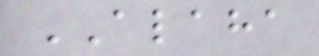ALAHA
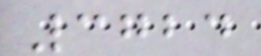3724
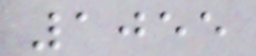1055
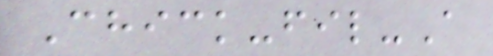Chick-fil-A
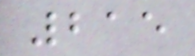215
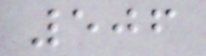506
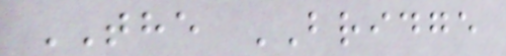THE BRIDGE
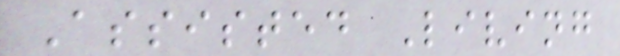Assisted Living
